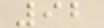92
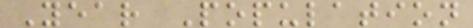Year Population
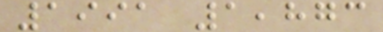1991 1,873
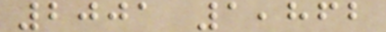2001 1,862
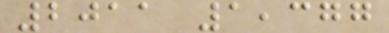2011 1,377
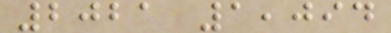2021 1,094
